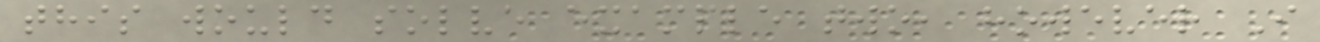this would solve example two, however I
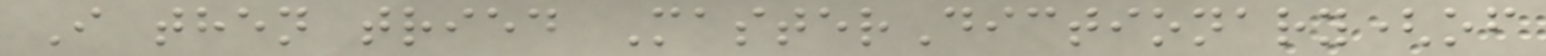I then tried MasterDictionary(of
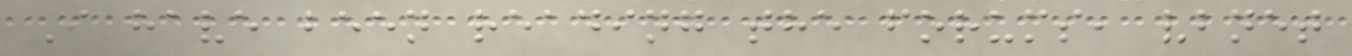I have been reading the forums, vbnet
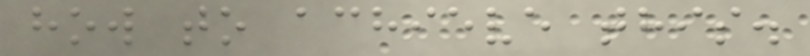how to achieve this.
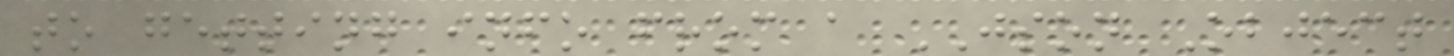to getting info from a JSON Object
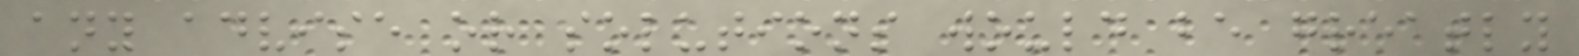any advise or solutions would be greatly
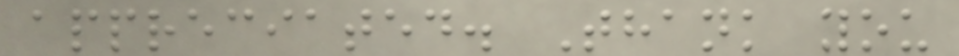appreciated. Thank you
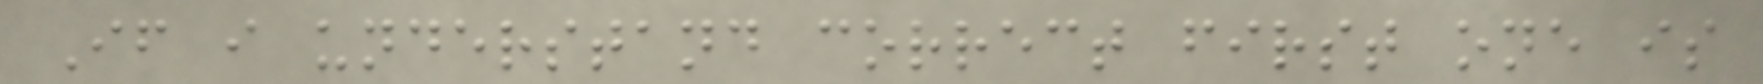If i understand correct first one is
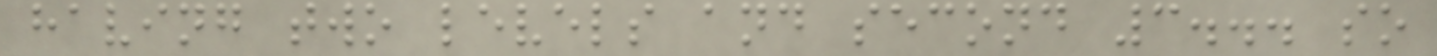having two levels and second 3... so
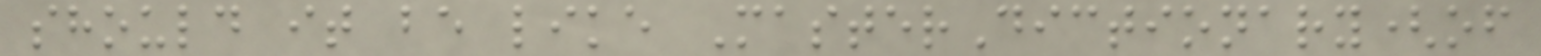should it be like MasterDictionary(of
